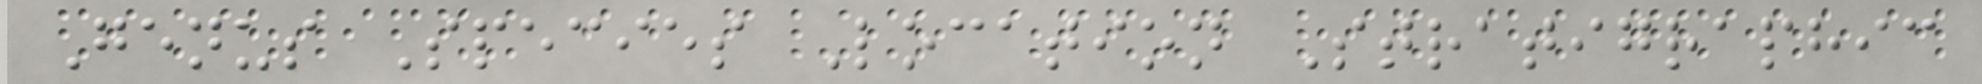Genus Species Location Stratigraphic
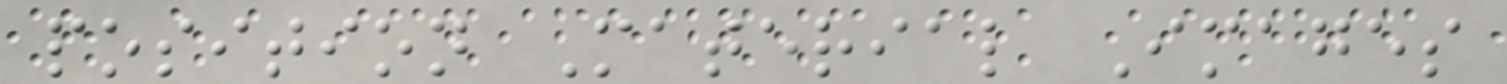position Material Images
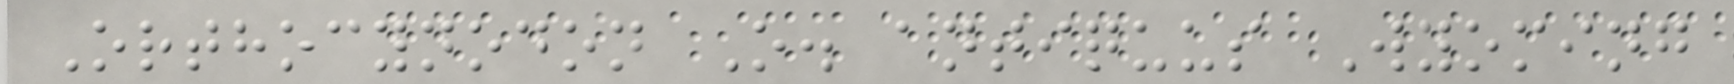Orthocynodon O. antiquus Wyoming
